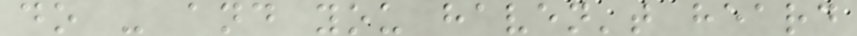do - and you haven't heard
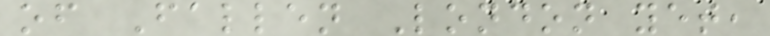of Fallen London yet,
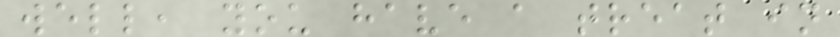well, you have a treat in
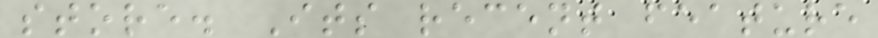store. Its recent feature
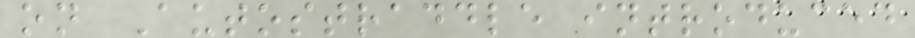on Autostraddle introduced
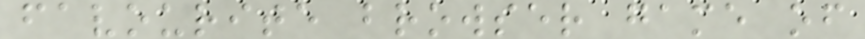favourite browser game of
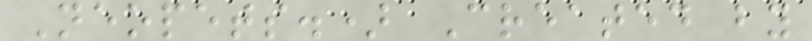Neopets.) Created by
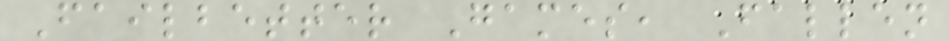Failbetter Games, Fallen
